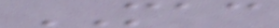MAC
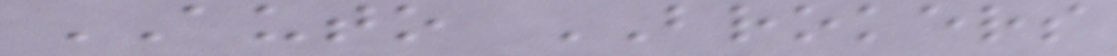AUTO BROKERS
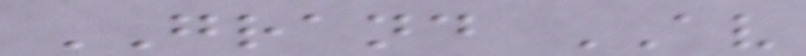GRAND AV
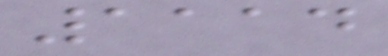1114
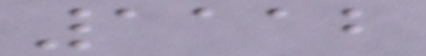1112
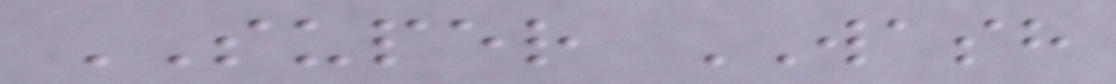SUPER WASH
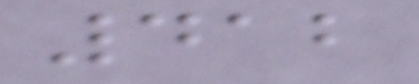412
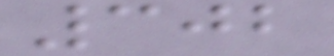302
